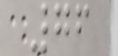76
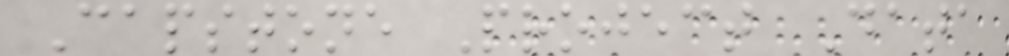Capstone Project Data
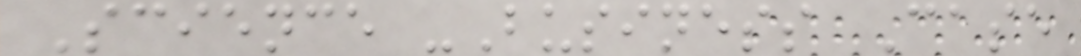Science -Business Case
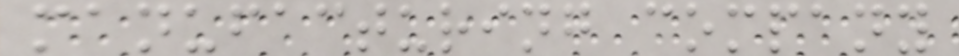manufacturing company
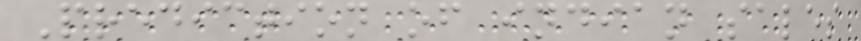Prediction of indian sales
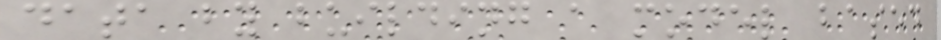data by building a model based
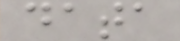data
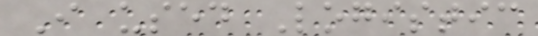I used Logistic
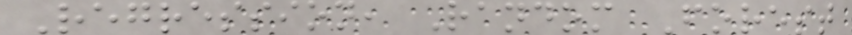Regression, Random Forest
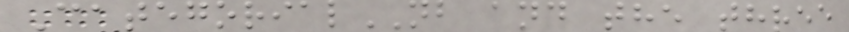CategorialNB and the three
